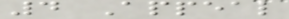4 Appeal
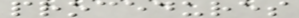procedures
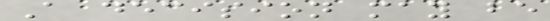A decision may be
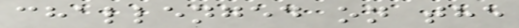challenged on the
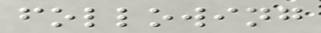following
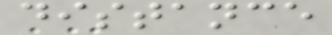distance
